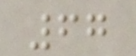67
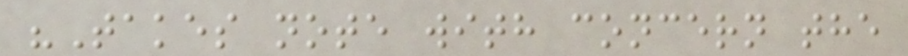"Takes note with concern the
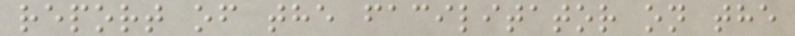report of the facilitator on the
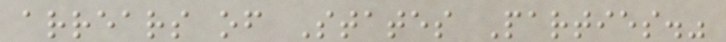arrears of States Parties."
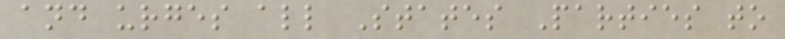and urges all States Parties to
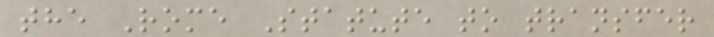the Rome Statute to transfer
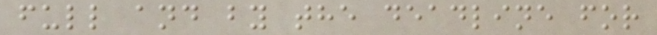full and by the deadline for
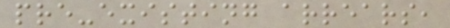pre-existing arrears,
